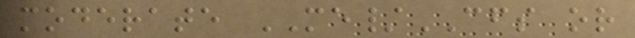moderate ME/CFS or
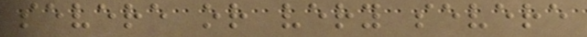severe or very severe
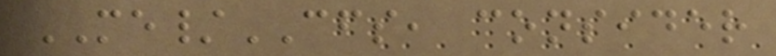ME/CFS, consider
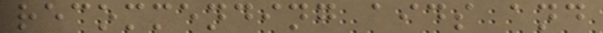recommending aids and
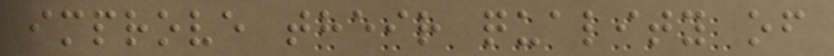improve their quality of
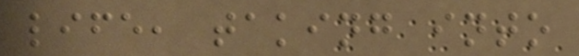life, taking into
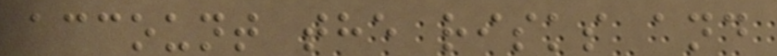account the risks and
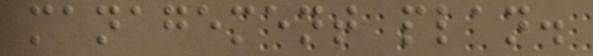management plan.
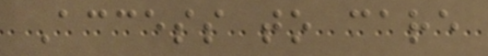Access to care
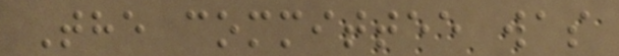The committee was
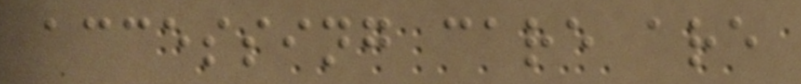accessing care are
